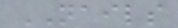NAILS
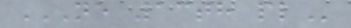NE 13TH PL
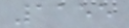1155
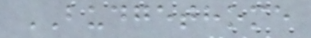BUDGETHOME
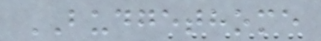BUDGETHOME
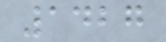1427
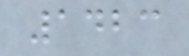1423
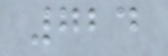724
